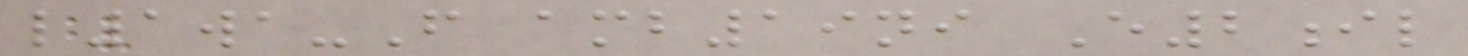l1wa-F amb19ni E2il
